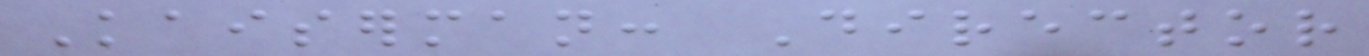Kaiserman: Director
